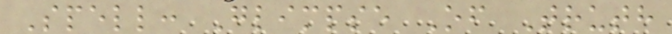Spell: Glimpse Of Truth
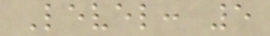Level: 5
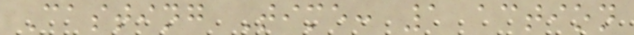Casting Time: 1 action
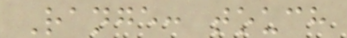Range: touch
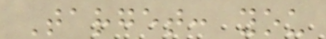Target: you
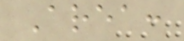Area:
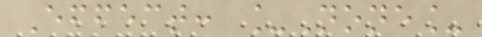Effect: _None_
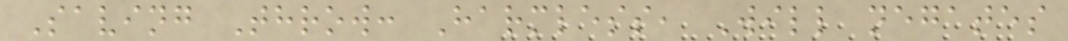Saving Throw: Harmless, Will negates
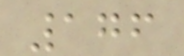176
